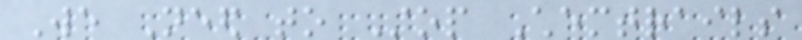We Need to Stop Chemtrails
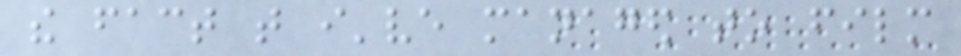the fact that i've managed to film
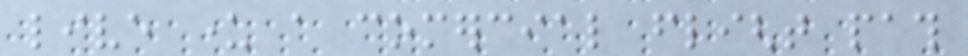live under a comercial flight path
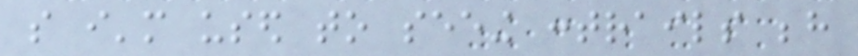so i'm used to seeing contrails behind
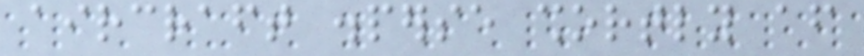aircraft disperse shortly after
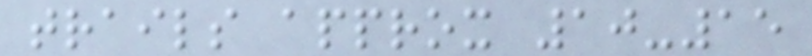trails approx 10-15
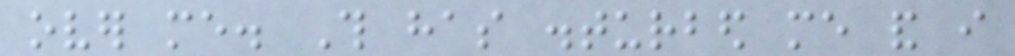over me. This has disturbed me and i
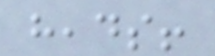heads!
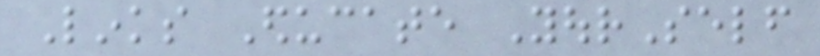Links Educate YourSelf
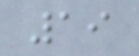19
